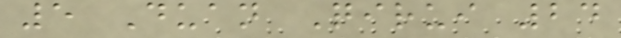5 Duan Qirui 24
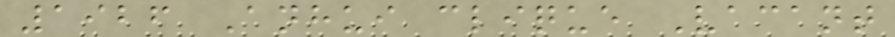1926 Anhui clique Vacant
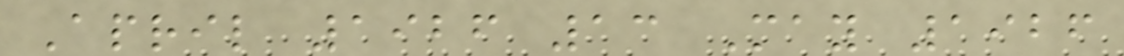April 1926 13 May 1926
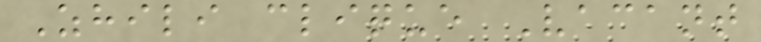Zhili clique Vacant
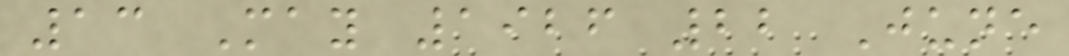13 May 1926 22 June
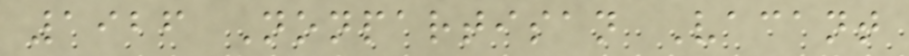1926 Nonpartisan Vacant
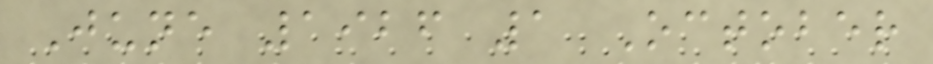June 1926 1 October
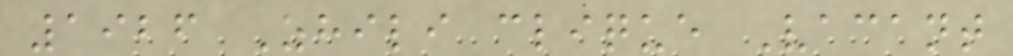1926 Zhili clique Vacant
